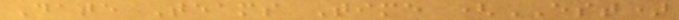Date Teams Time (EST)
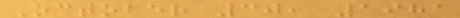October 30, 1981
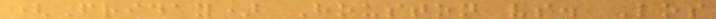(Friday) Houston vs. Los
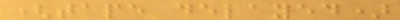(tape delayed)
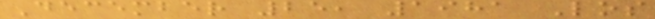December 25, 1981 Los
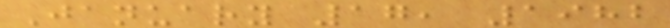January 17, 1982
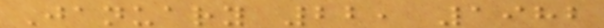January 22, 1982
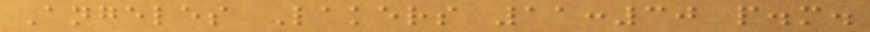Angeles Lakers 11:30 p.m.
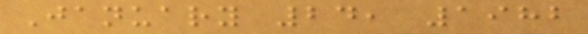January 24, 1982
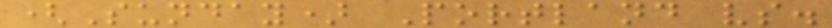(Sunday) Portland vs.
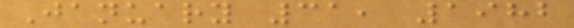January 31, 1982
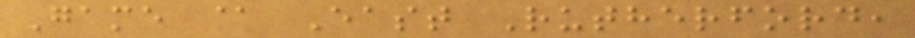Game @ East Rutherford,
